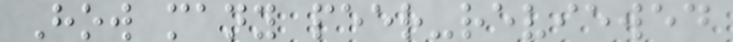How many peer-reviewed
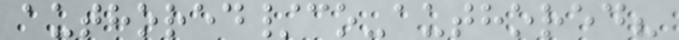authored/co-authored?
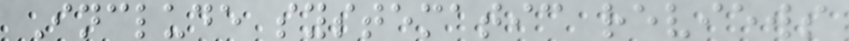Include systematic reviews
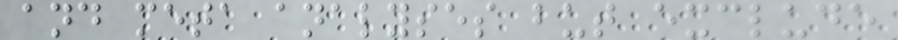and meta analyses but exclude
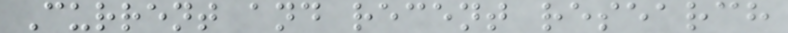Current and recent research
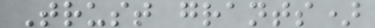Trust grants)
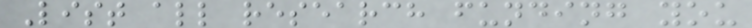List all research funding you
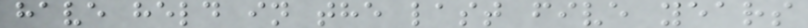have held in the last five years
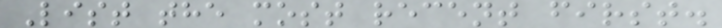List the most recent first.
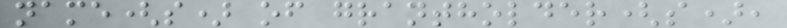name(s) of grantholder(s),
